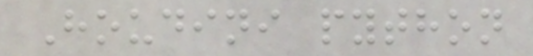Houdini python
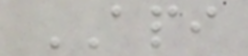API
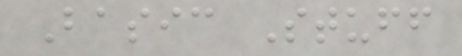Basic Stuff
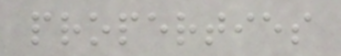properties
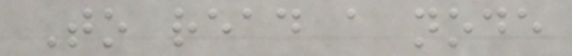To read a node
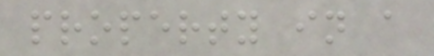property in a
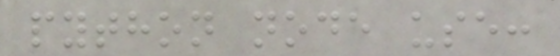python node use:
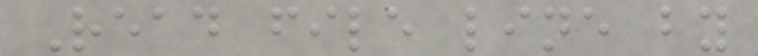Read file line by
